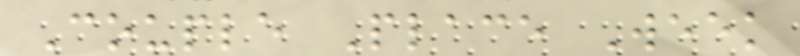Couple Place Week
